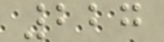227
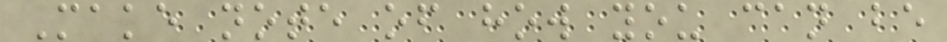Make note of how you can be
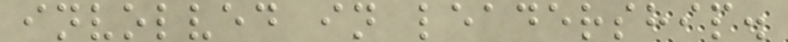involved in leadership.
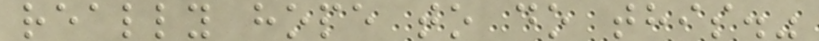really hope to do this."
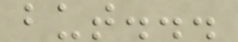but...
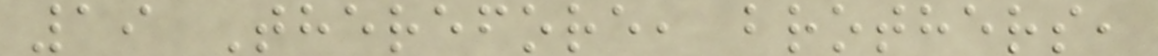19 Therefore, brothers,
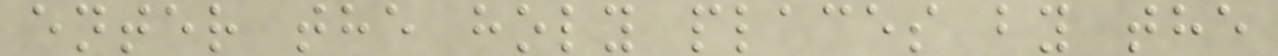enter the holy places by the
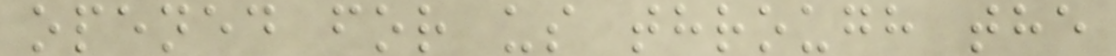opened for us through the
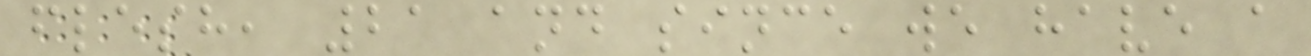flesh, 21 and since we have a
